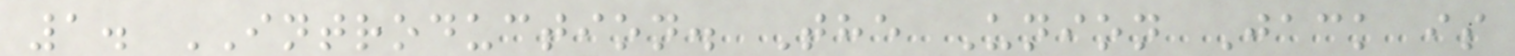1. INTRODUCTION. The Union Jack is
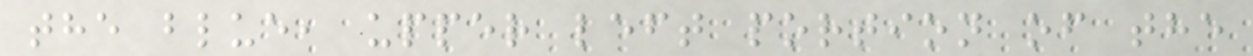the blue, upper left portion of the
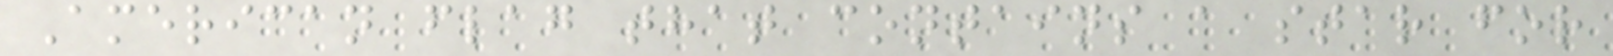American flag that contains a star for
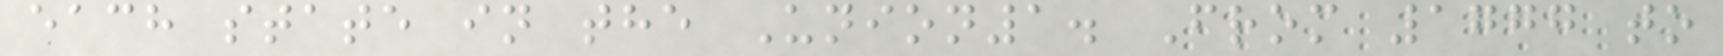each state in the Union1. From 1777 to
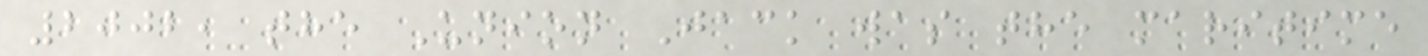2002, the Union Jack was the maritime
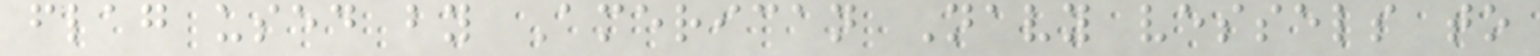flag used by American Navy vessels to
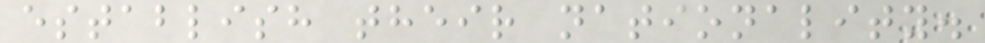establish their nationality.
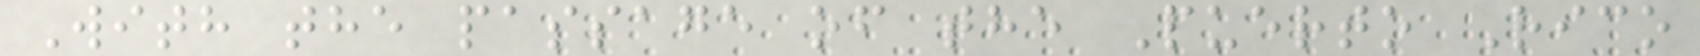With the passage of the Puerto Rico
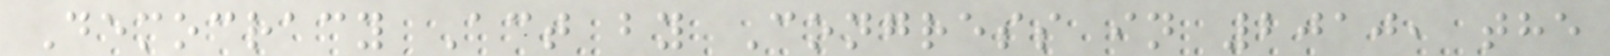Democracy Act by Congress in 2010, the
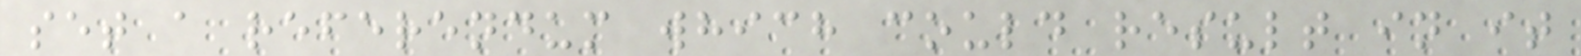set a referendum which could result in it
